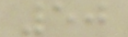50
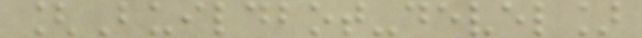[Buildbot-devel]
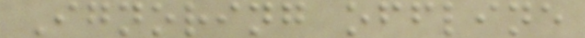Ignoring offline
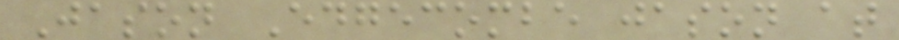Jason Edgecombe jason at
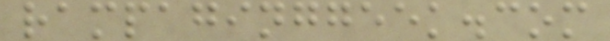rampaginggeek.com
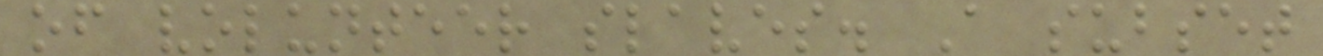of volunteer slaves. A subset
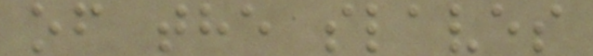of the slaves
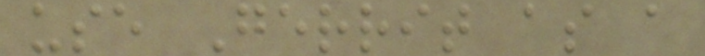use Gerrit as a
